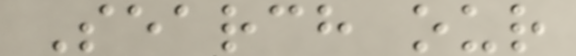Search our
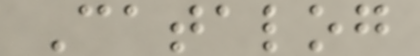Catalog
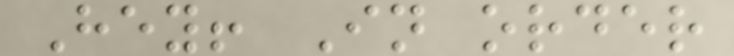Hey! In order
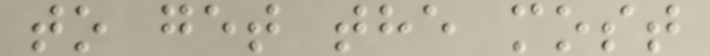to get the most
